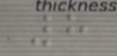8
